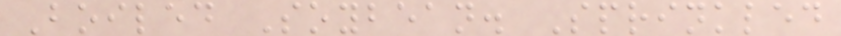Boiled Soybean. Sprinkled
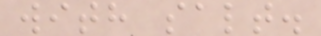with salt.
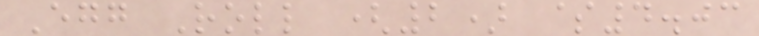Egg Roll (2) $4.03
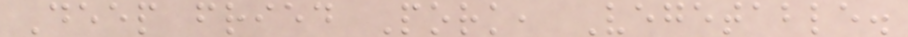Deep fried Pork, Vegetable.
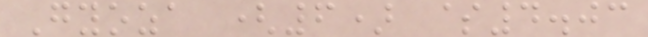Gyoza (6) $4.03
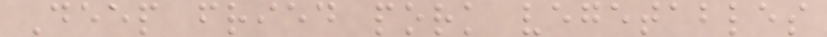Deep fried pork vegetables
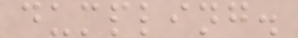dumpling.
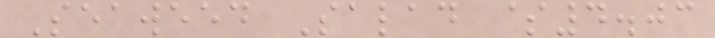Seaweed Salad $4.03
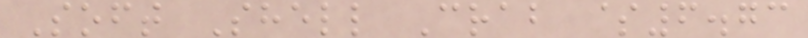Soft Shell Crab $6.73
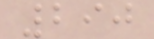290
